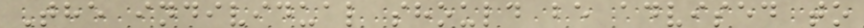The individual should be advised to
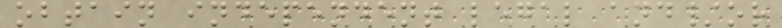obtain independent legal and/or
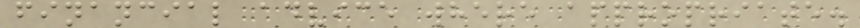financial advice where appropriate.
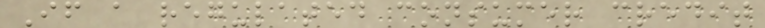If a regulated consumer credit
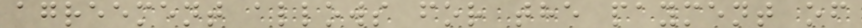agreement allows for the payment of
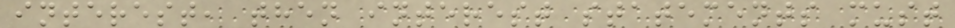interest, then interest statements must
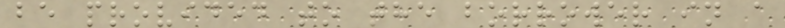be provided to the borrower in a
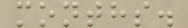months.
